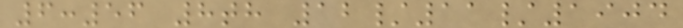6:56 8th 12/11/1904
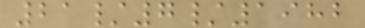21/7/1982
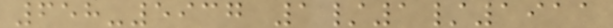658-5937 1/1/1911
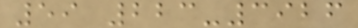59 223-3926
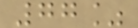77%
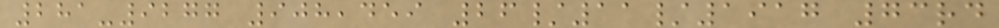281-9277 908,459 26/11/1917 73rd
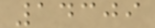14309
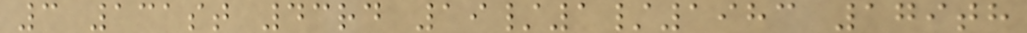3 131st 43rd 19/1/1983 179th
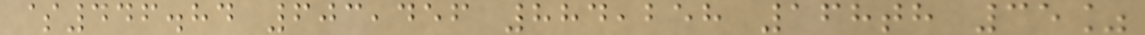$446.84 603,456 884,258 168th 35%
